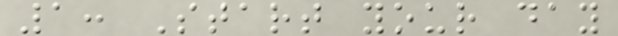1: Start your day
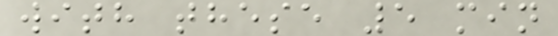with these 5 min
